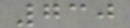730
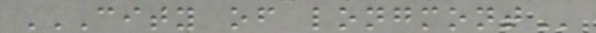CITY OF LONGMONT
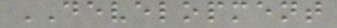DEVELOPMENT
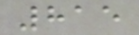815
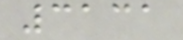3131
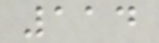114
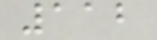112
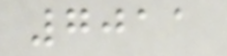7011
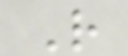R
